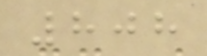808
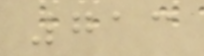713
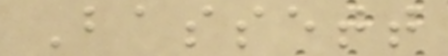Bassett
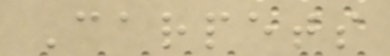Carpets
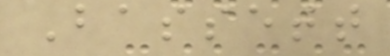Bassett
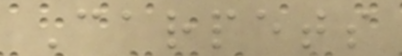Carpets
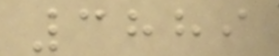3889
